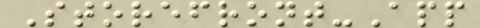Storefront-App
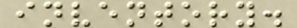inventory.
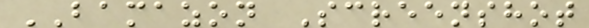BAMAZON Screenshot
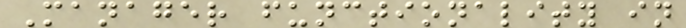Manager functionality in
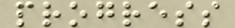progress
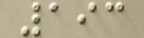193
